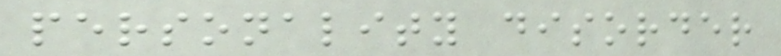personality disorder
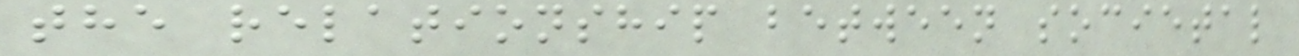the relationship between societal
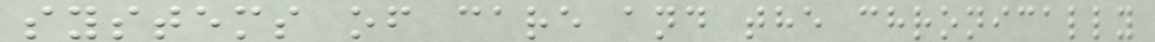systems of care and the chronically
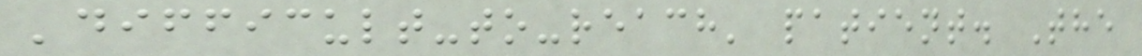'difficult-to-reach' patient. The
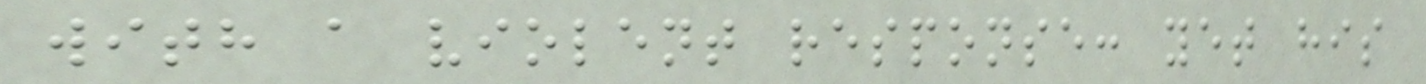with a violent response: yet his
